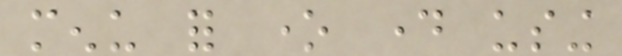menu for one day using
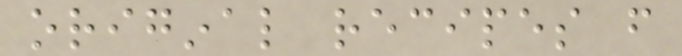original recipes from
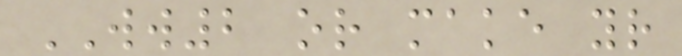WW2 or make your
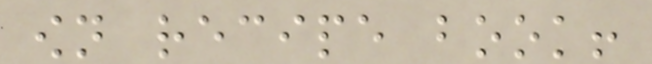own recipe book!
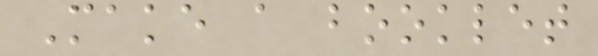Make a booklet
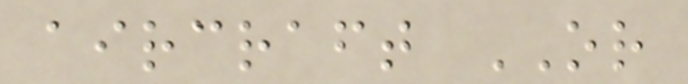aircraft OR
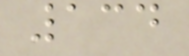134
